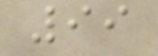99
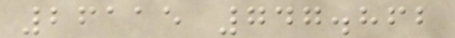26115 747.862
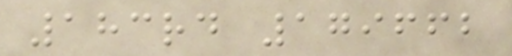183rd 179662
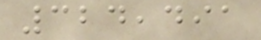324,491
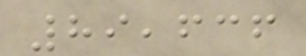89,636
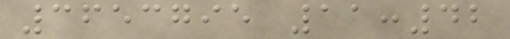3653795 11:42
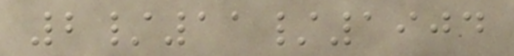2/11/1904
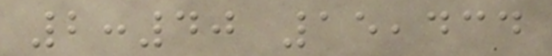2:40 15,434
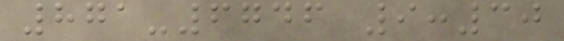871-6746 9:30
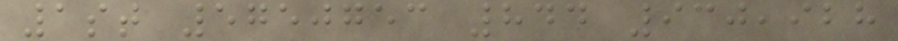1st 5750753 844 930,928
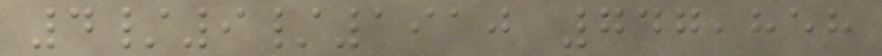4/9/1910 747,858
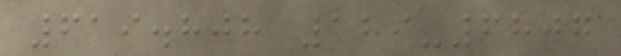619.808 189-6807
